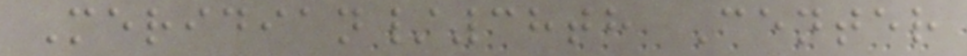Meridian/38th Center
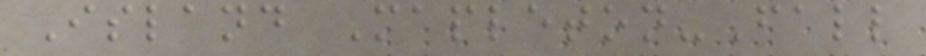Island Mapleton-Fall
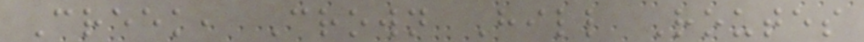Creek, Crown Hill Routes
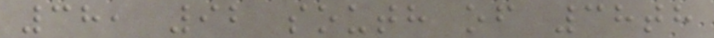38, 92 south of 38th
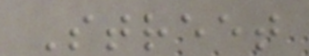Street
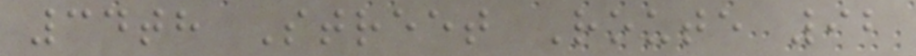34th Street Route 92
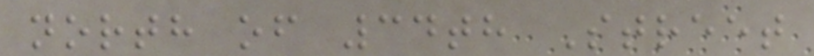north of 34th Street
